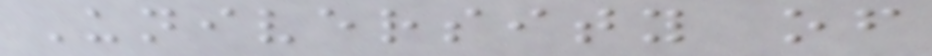University of
